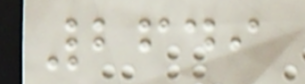2649
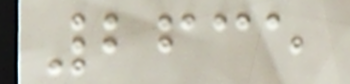2635
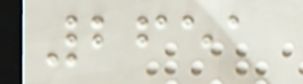2651
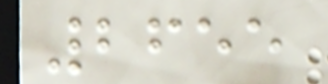2655
